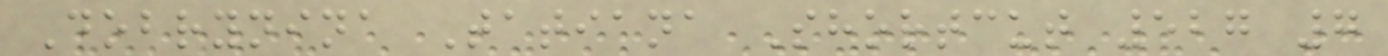Dobrynina Tatiana Shortcut 527 7
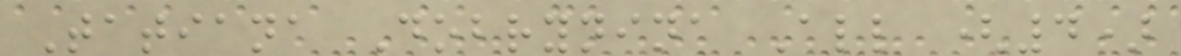Tatiana Dobrynina All (4)
